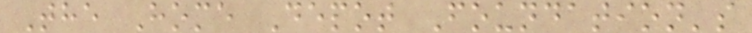The Home Depot Foundation's
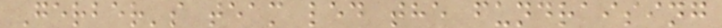Gerber's team led the fundraising
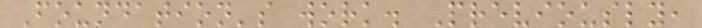Foundation's work. Previously,
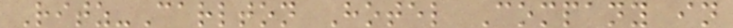Ritz-Carlton Hotel Company in
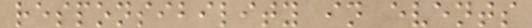responsibility in events
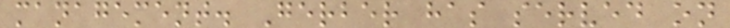management. Gerber has served on
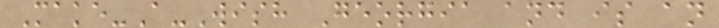Make-A-Wish Georgia and is an
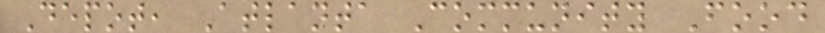Depot, Atlanta Community Food
